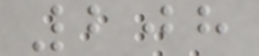208
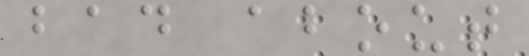bad about
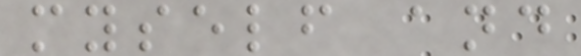myself and
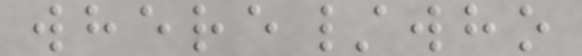where/who
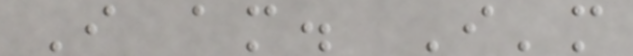I am. I'm
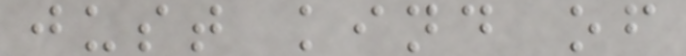just kind of
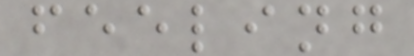feeling
